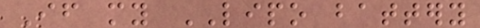If my LIPO battery
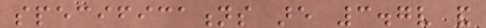specifications are 3.7v and
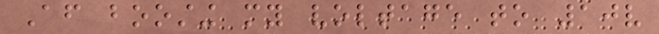After boosting my voltage to 10v
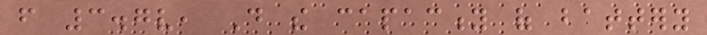from 3.7v, Do the capacity of battery
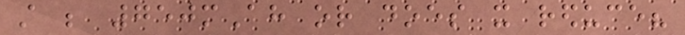still be 750mAh or does it reduce?
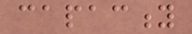capacity
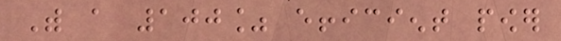With a 100% efficient power
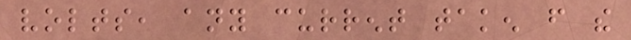volts, any current taken from the
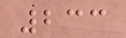233
